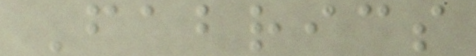Fabrics
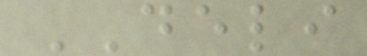DELI
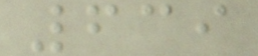639
